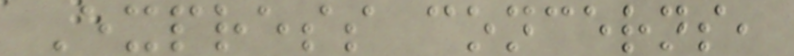Express concerns,
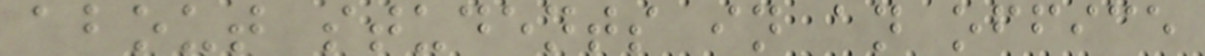about students in an office
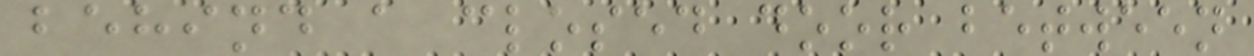behind a closed door between
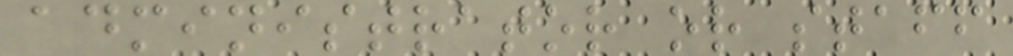administrator or staff
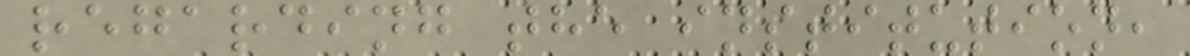regarding the institution,
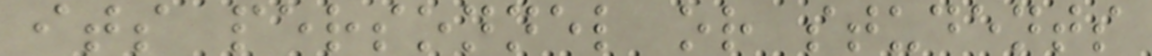its personnel or students
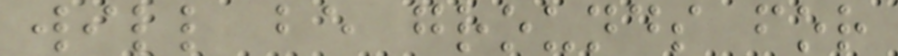will be grounds for
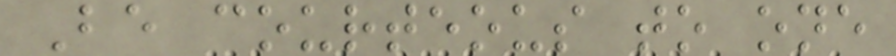Be courteous to one
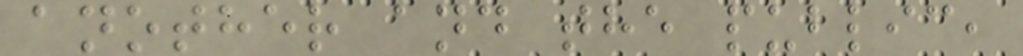another and the public,
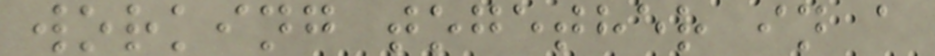working together in a
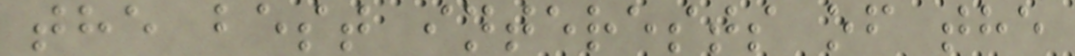the best interests of the
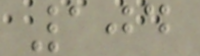104
